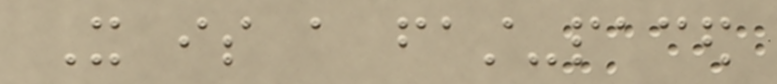It is a fast-paced
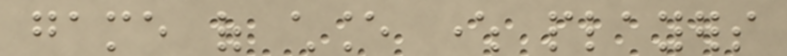game of chance where players
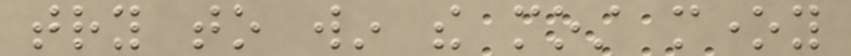try to win the most money
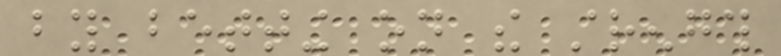by betting on the strength
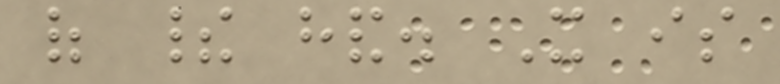of their hand. It is
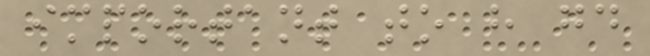important to have good
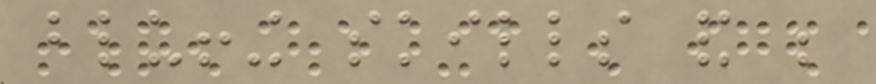bluffing skills and be
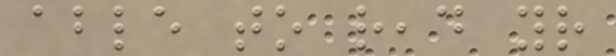able to read your
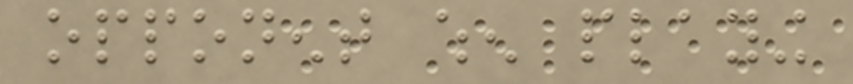opponent when playing
